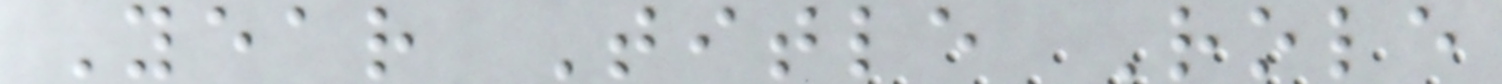Year Title Role
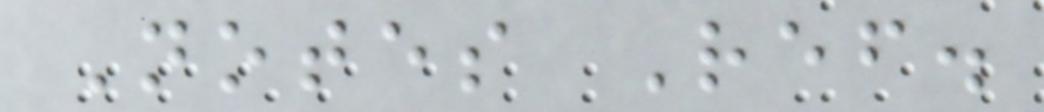Notes Ref.
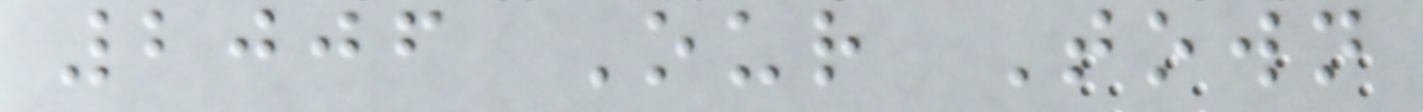2006 Our Town
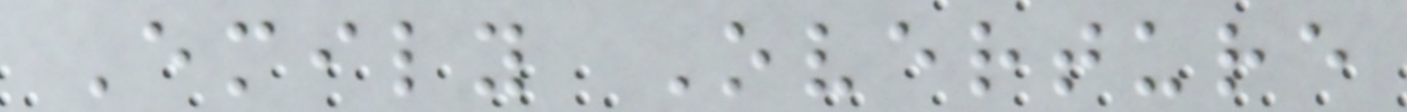Emily Overture
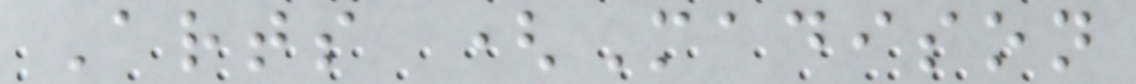Arts (Madison
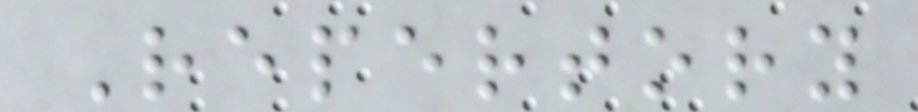Repertory
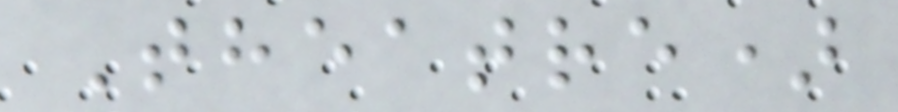Theatre)
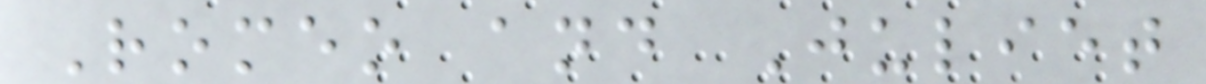Romeo and Juliet
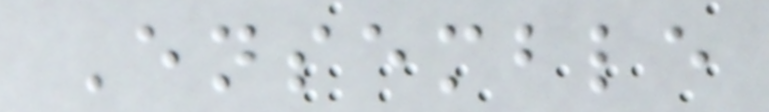Ensemble
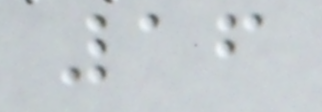16
